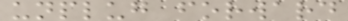unplug forward
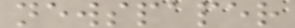newspaper
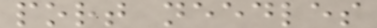port needles
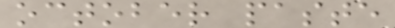october paste
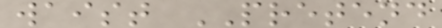waist PRETEND
